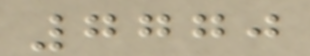7770
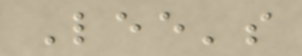Lee's
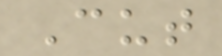Cut
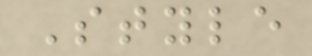Style
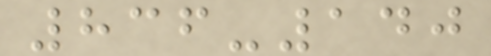836-140
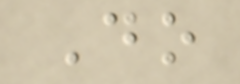Do
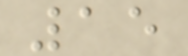15
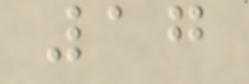17
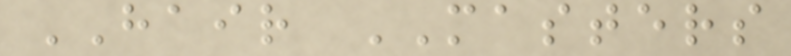HAIR MASTERS
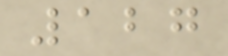127
